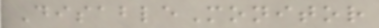DisableMonitor
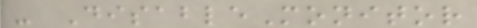- DisableMonitor
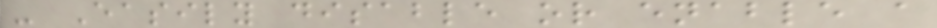- Easily disable or enable a
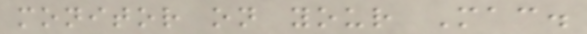monitor on your Mac.
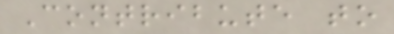Contribute to
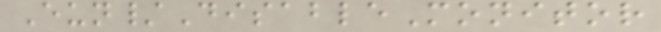Eun/DisableMonitor
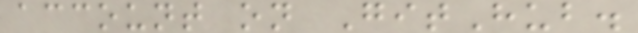account on GitHub.
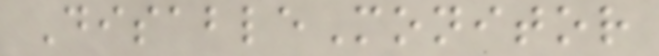DisableMonitor
